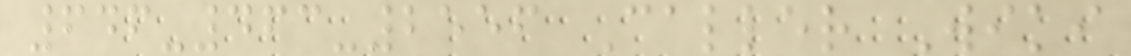646-463-2556 Caller Wiki
